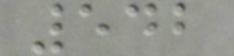542
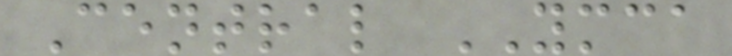Central YMCA
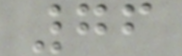76
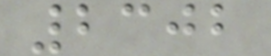2302
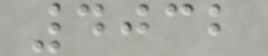4032
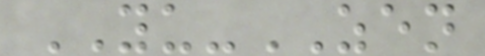YU-ZEN
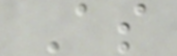As
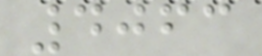4063
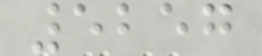5257
